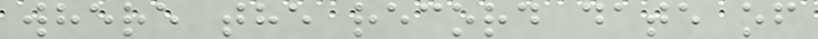where the record date of
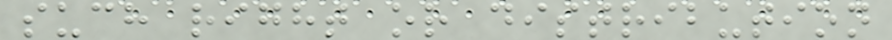such right or distribution
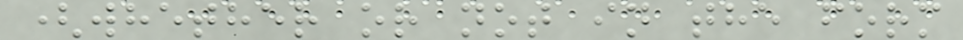(whether or not in the form
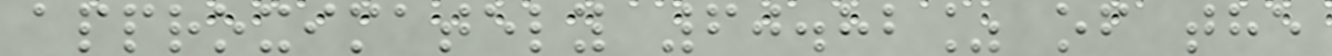approximately 60.82% of the
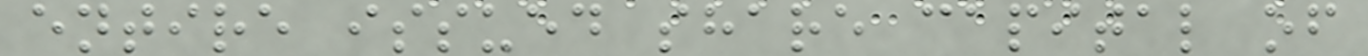entire issued share capital of
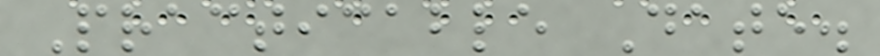Practicable Date.
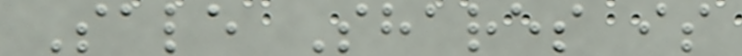Sale Shares is
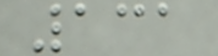131
